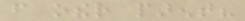from other parent?
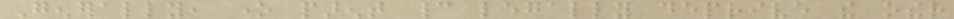Generally, one parent cannot legally deprive the other
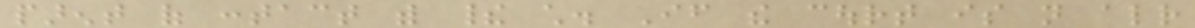parent of contact with their child. If the court is not already
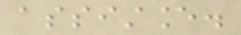assistance.
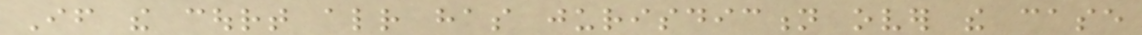If the court already has jurisdiction over the case
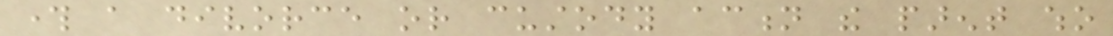through a divorce or custody action the parent who
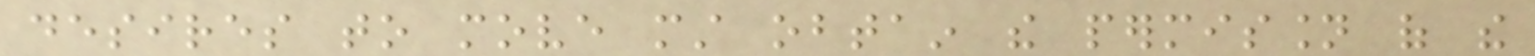desires to move must obtain the permission of the
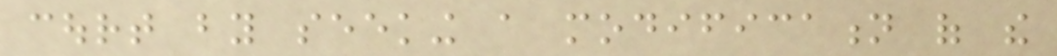court by seeking a modification of the
